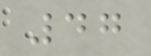47
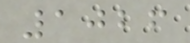1026
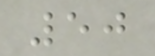50
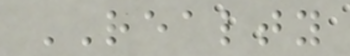REALTY
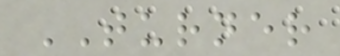TURNER
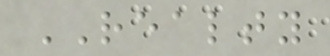REALTY
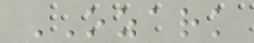OZARK
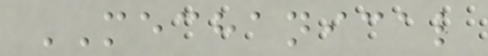MECHANICAL
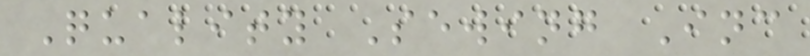Quality Sewing Inc
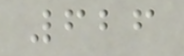626
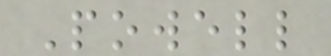Powell
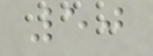50
